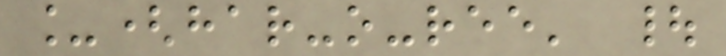_(har-o-ree' |
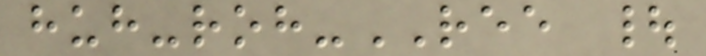huh-roh-REE |
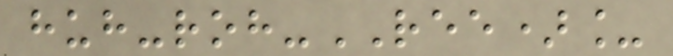huh-roh-REE)_
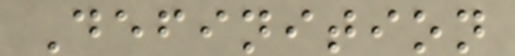Definition
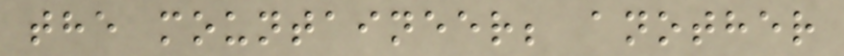the mountaineer; another
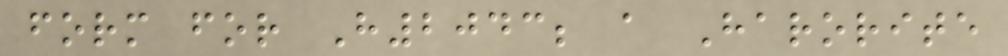form for H2043; a Harorite
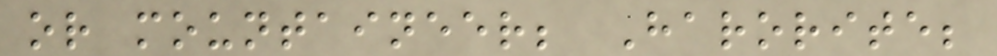or mountaineer; Harorite;
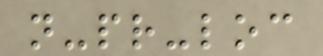n-pr-loc
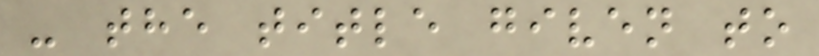- the title given to
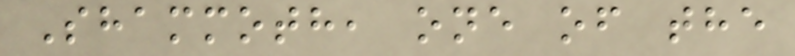Shammoth, one of the
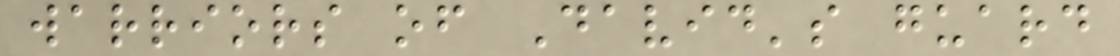warriors of David's guard
